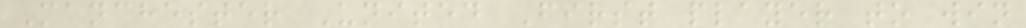Manchester United First player to win
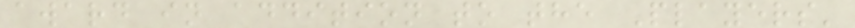award in addition to the Players'
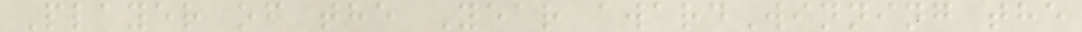Player of the Year awardWinning the
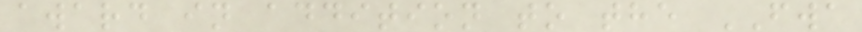award in addition to the FWA
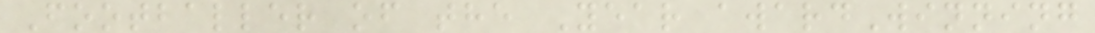Footballer of the Year awardWinning
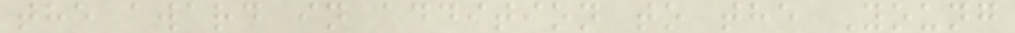the award in addition to the Young
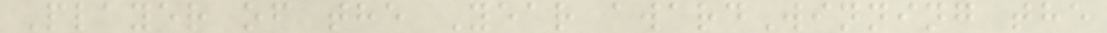Player of the Year awardWinning the
